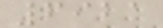6921
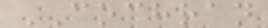COCHRAN
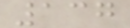137
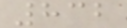832
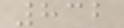832
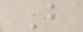B
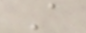A
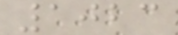1023
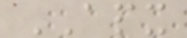APX
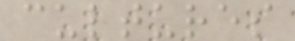cultures
